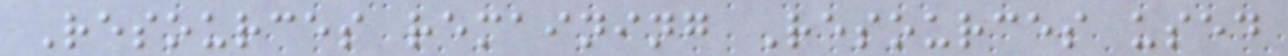Resources remaining Resources used
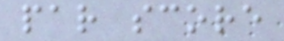par score
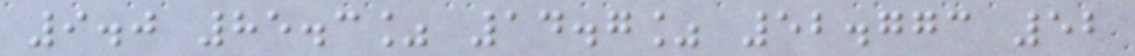9.0 85.3% 14.7% 52.773 52
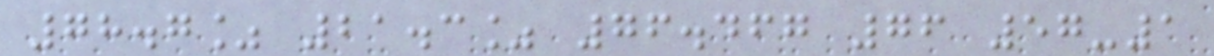78.7% 21.3% 76.467 76 57-1
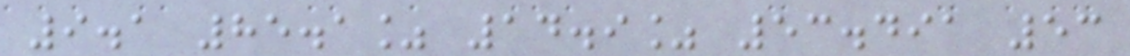9.1 85.1% 14.9% 53.491 53
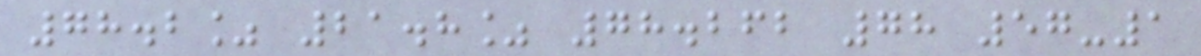78.2% 21.8% 78.262 78 57-1
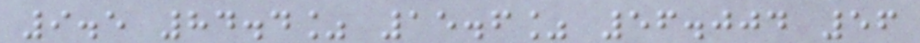9.5 84.4% 15.6% 56.004 56
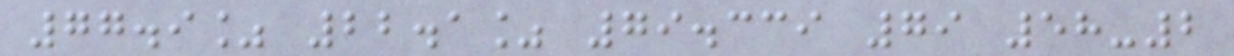77.9% 22.1% 79.339 79 58-2
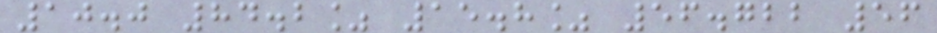10.0 84.2% 15.8% 56.722 56
